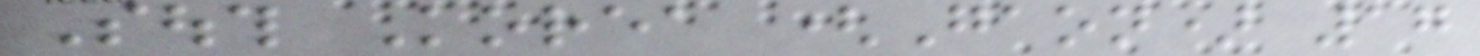South Korea (Gaon) 17
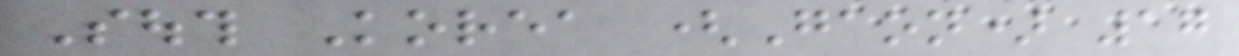South Korea (Gaon) 17
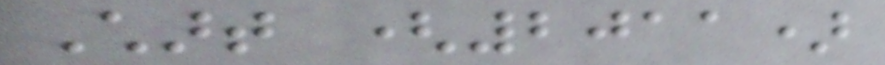Chart (2011)
